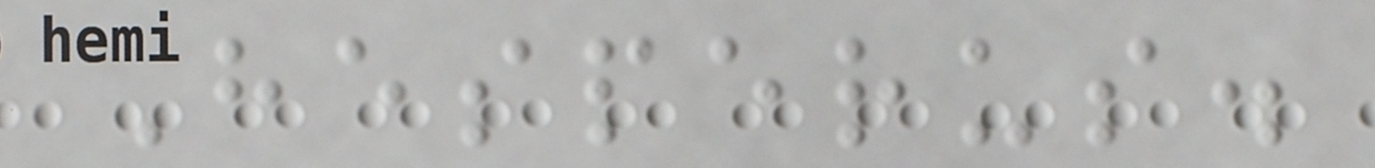Hesperus.
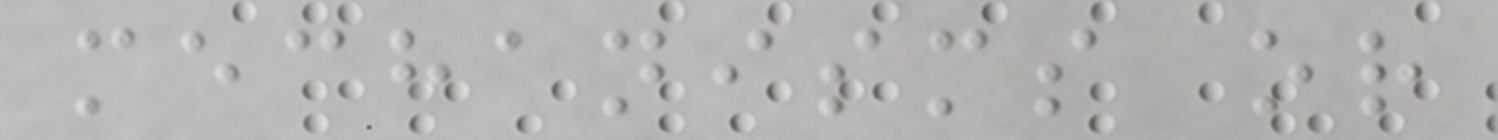mechanisms or
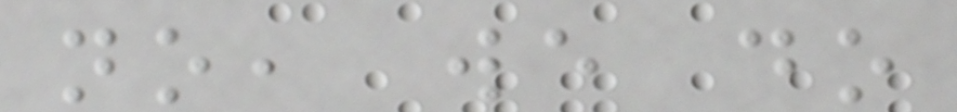no, we do
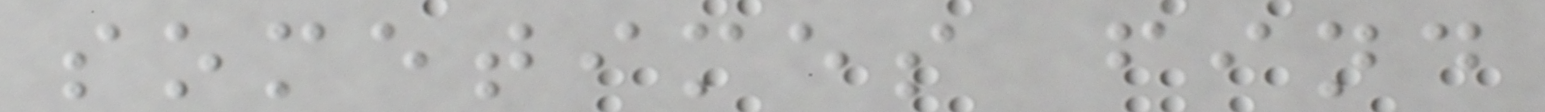sometimes find
